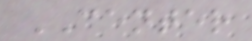CENTER
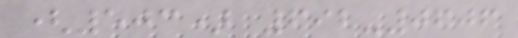(503) 692-0606
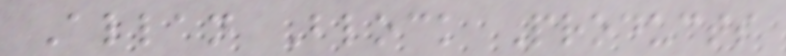Allan Block Products
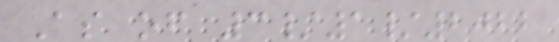As of 3/1/2022
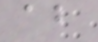ab
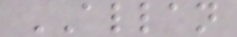ALLAN
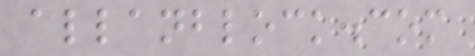allanblock.com
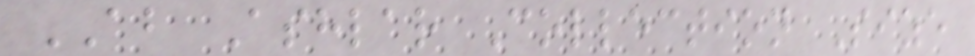AB Ashlar Collection Size
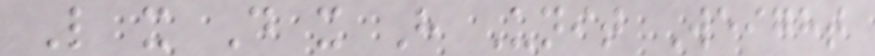L x D x H Unit Weight
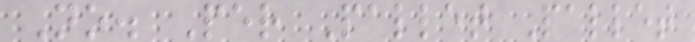No. Per Pallet Pallet
